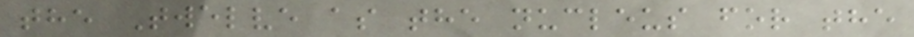the Twelve as the nucleus for the
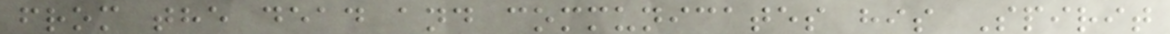from the dead and communicates his Spirit
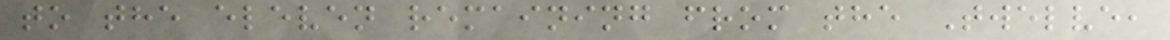to the eleven remaining from the Twelve,
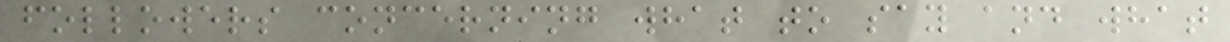followers concerning what to say and what
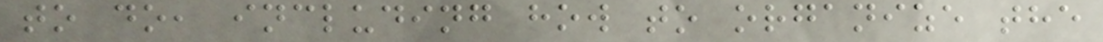to do, including how to organize the
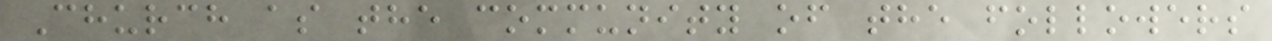Church as the community of the followers
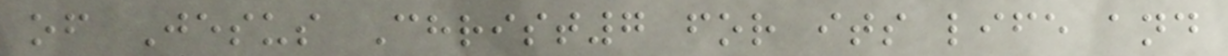of Jesus Christ7 for its life and
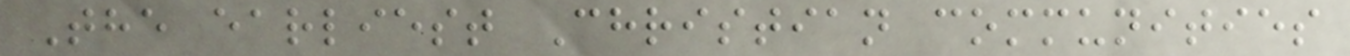The earliest Christian communities
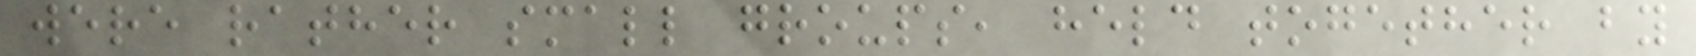were rather small groups, held together by
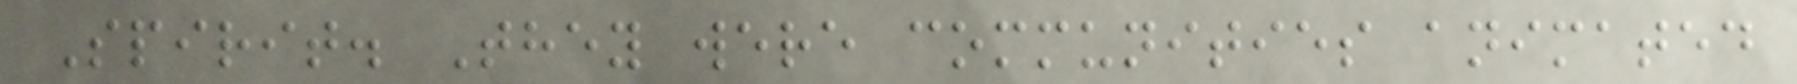Spirit. They were communities animated
